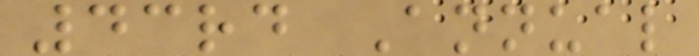43rd Annual
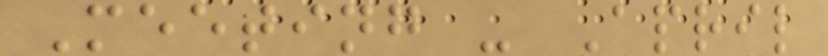Meeting - April
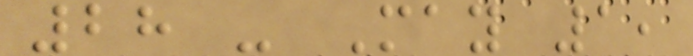28 - May 1,
